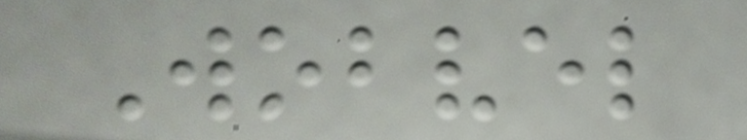Wobvel
